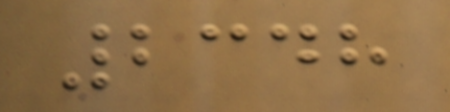2348
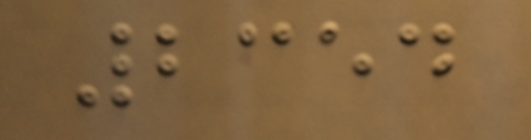2354
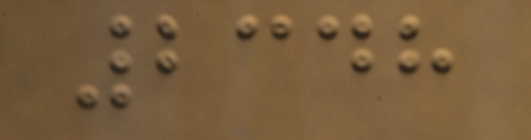2348
